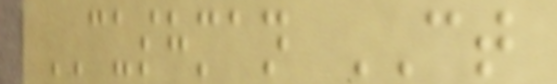CUSHMAN CT
